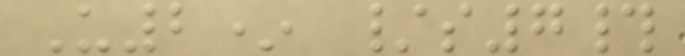U2* /s7#
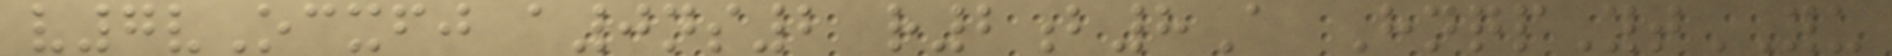v7vOcxfj a0ns2 r2b8A HnqpYtYU
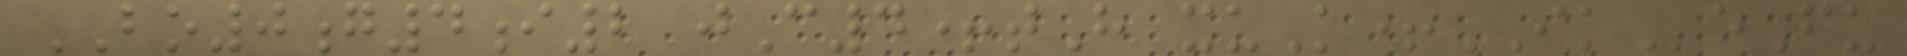BO0g4i2 jC4+tH xuK+IKeFu
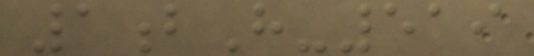1bH-519
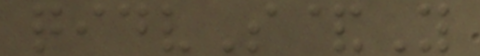qidvS&Y
